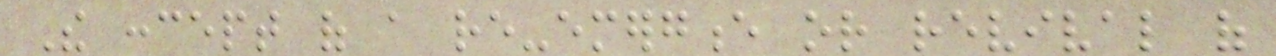The concept of a re-emergence or revival of
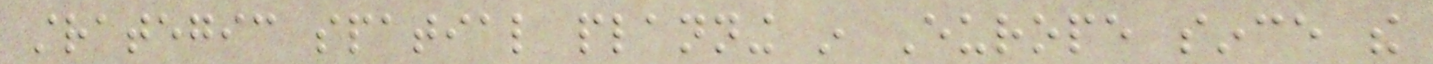strategic spatial planning in Europe since the
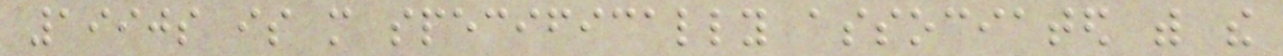1990s is more specifically associated with the
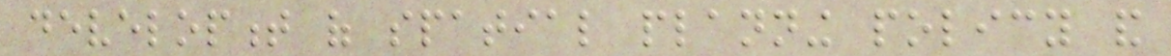development of spatial planning policy and
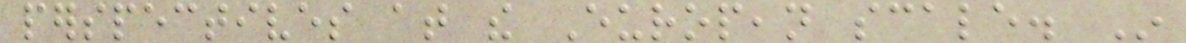perspectives at the European scale. In
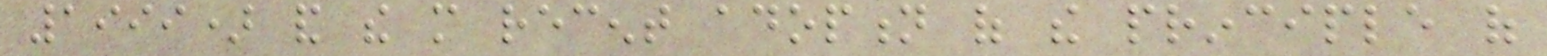1999) and the more recent adoption of the principle of
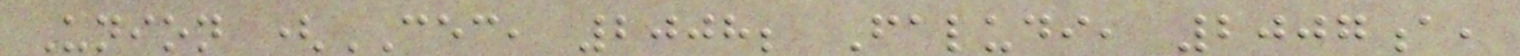Union (CEC, 2008; Faludi, 2007a,
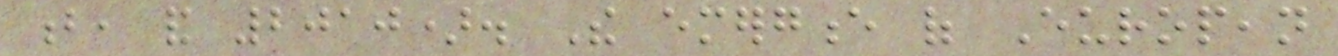b, and 2010). The emergence of European
